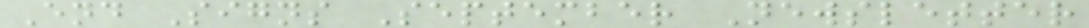End Signs September Newsletter
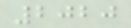2020
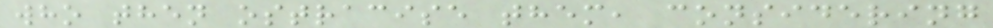who then ostracise them, considering
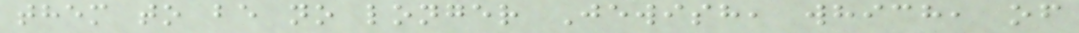them to be no longer Jewish, which, of
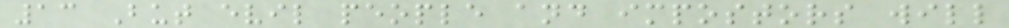13 But evil people and impostors will
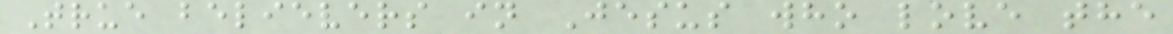True believers in Jesus who love the
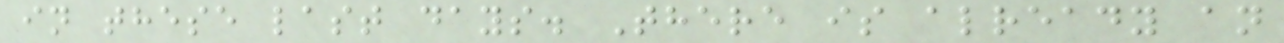in these last days. There is already an
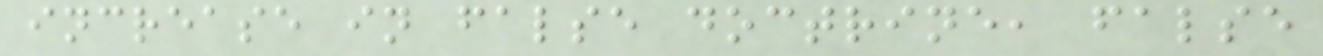increase in false doctrine, false
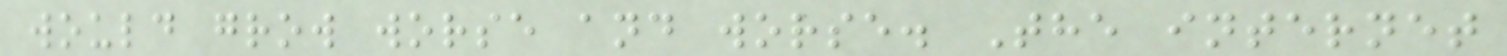would grow worse and worse. The internet
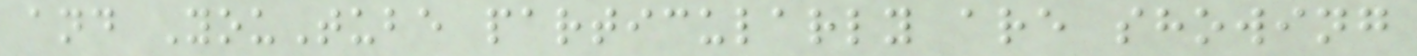and YouTube particularly are showing
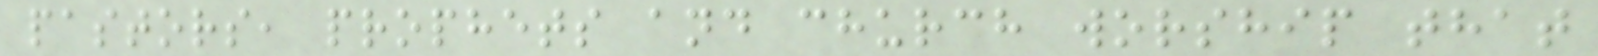pastors, prophets and church worship that
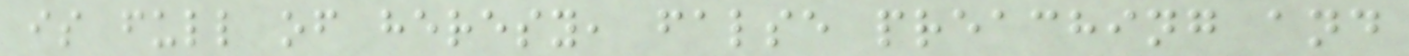is full of heresy, false preaching and
